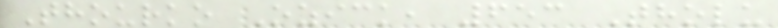Thourko Ozick, 653 Tholu
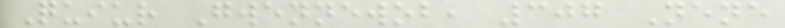Quiur Gwennewob, 307 Nene
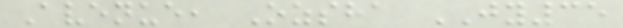Avenue, Ozsha JY35
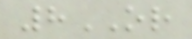8OR
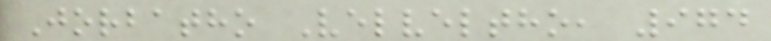Jorbatho Velveltho, 974
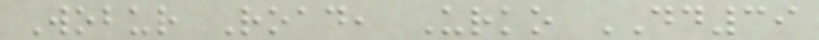Wobur Road, Urko DD39
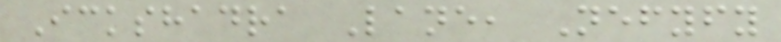Ickshadra Lane, Nefyfy
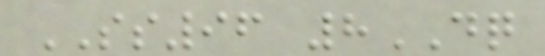SS96 8DQ
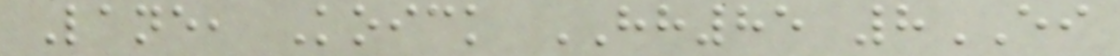Lane, Koick HH85 8EI
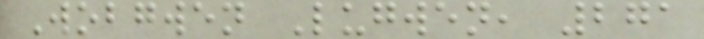Wobgwen Lugwen, 271
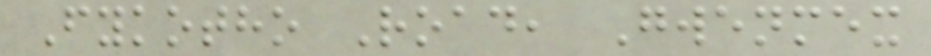Fykotho Road, Gwenmex
